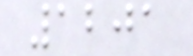1201
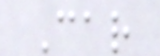Car
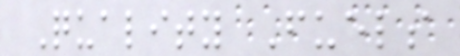Quality Fuels
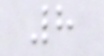8
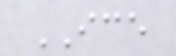ICE
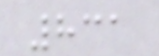831
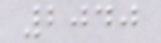2040
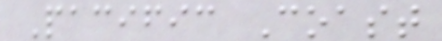Pacific Coast
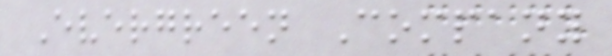Evergreen Company
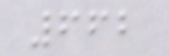662
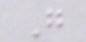G
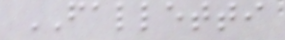FALLETTI
